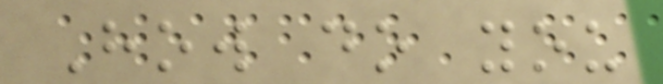How do you
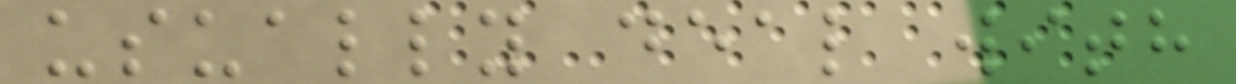usually deal with
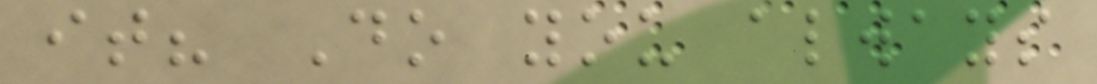it? Do you always
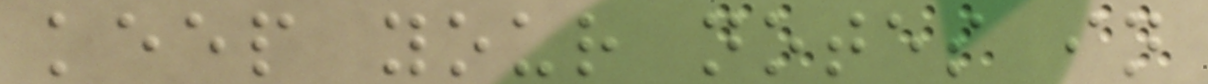keep your notes in
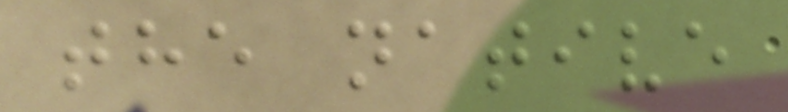the native
